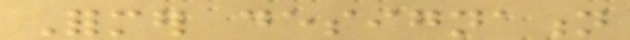Former designation
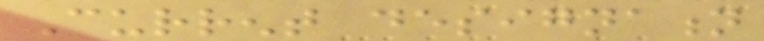Current designation
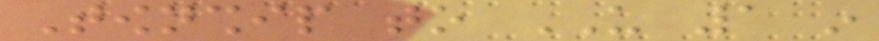Township to US 1 in
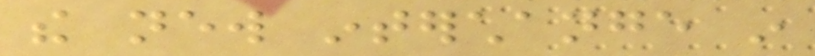the new interchange in
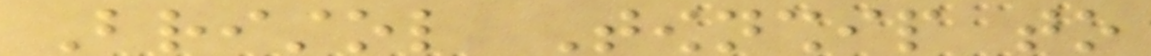Bristol Township to
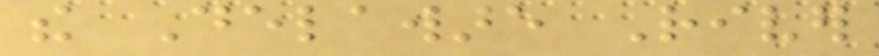the Delaware River
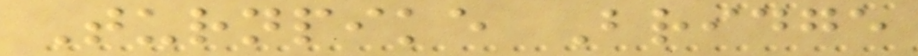Turnpike Bridge
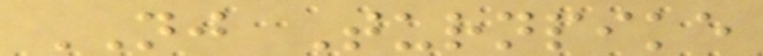NJ Turnpike
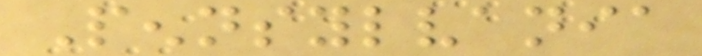Pennsylvania
